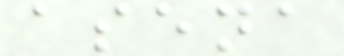asena
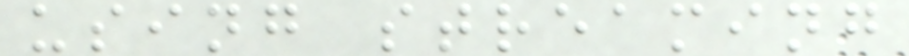using streaming
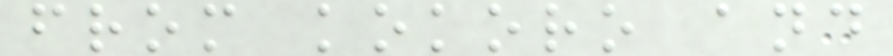from kokoro and
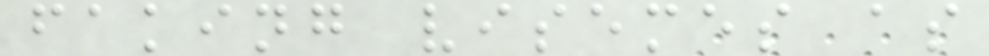faking visemes as
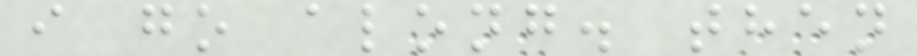i go along. then
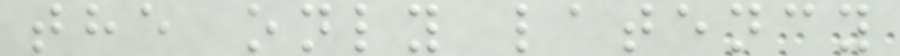the only latency
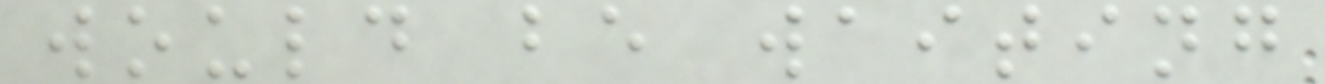would be waiting
